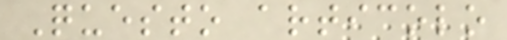Questo articolo
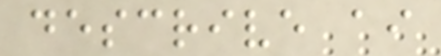descrive ai
